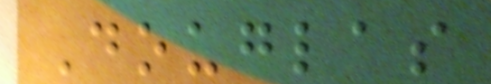Douglas
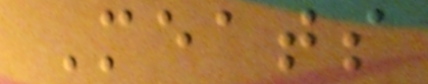Meats
